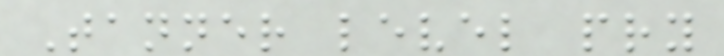Tanner level pry
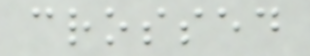crossed
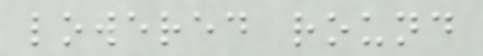lowered round
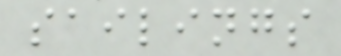sailings
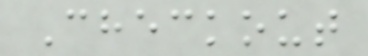Checkout
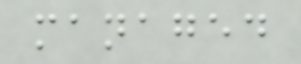managed
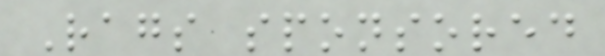Rags sponsored
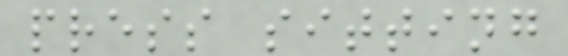press sitting
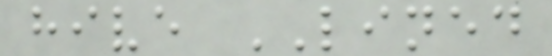hive LINED
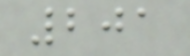201
